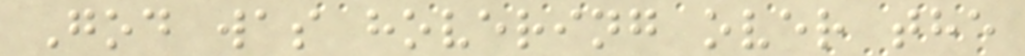God was hovering over the
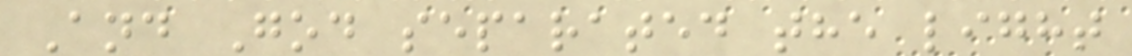And God separated the light
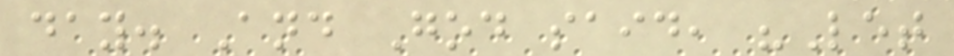day. And God said, "Let
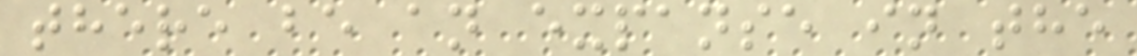there be an expanse in the
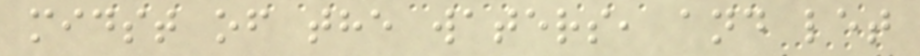midst of the waters, and let
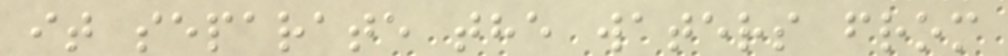it separate the waters from
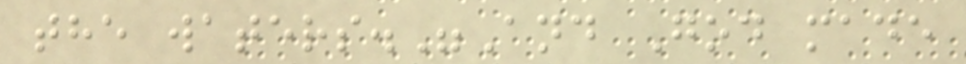the waters."And God made
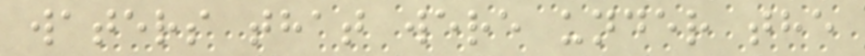waters that were under the
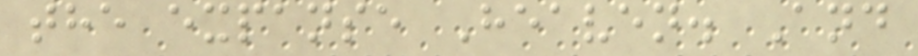the expanse Heaven. And
